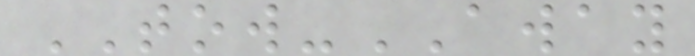TOW-AWAY
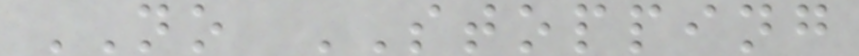NO STOPPING
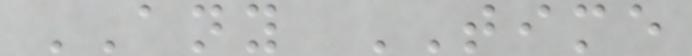ANY TIME
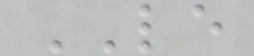LE
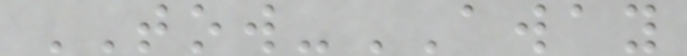TOW-AWAY
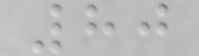80
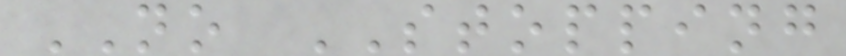NO STOPPING
